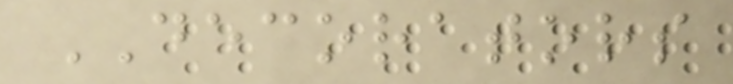DECORATORS
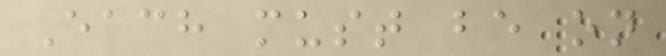Each must be on
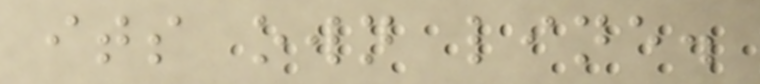its own line.
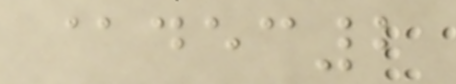@dec2
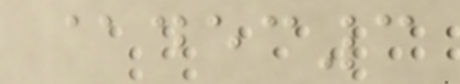@dec3
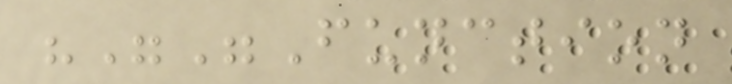"""Function
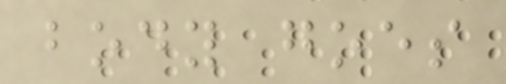body goes
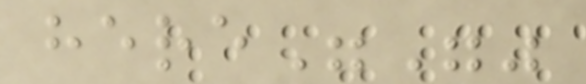here"""
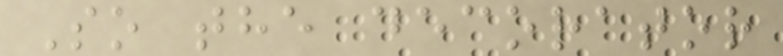So the decorator
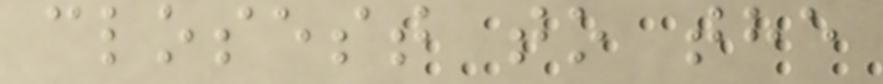closest to the
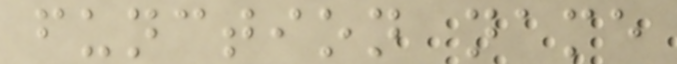function name
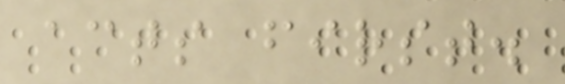acts first.
